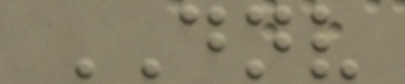DNV
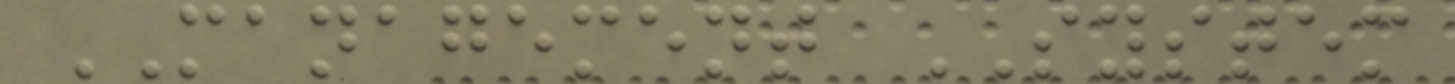MANAGEMENT SYSTEM
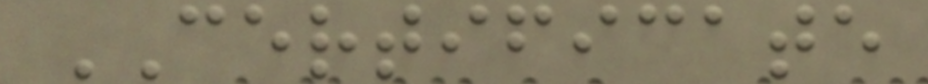CERTIFICATE
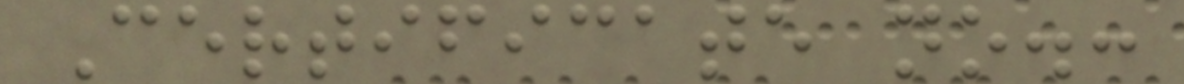Certificate no.:
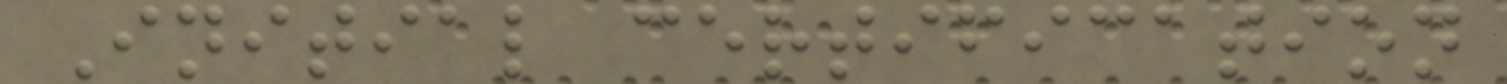Initial certification
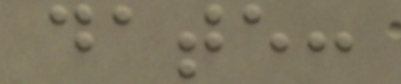date:
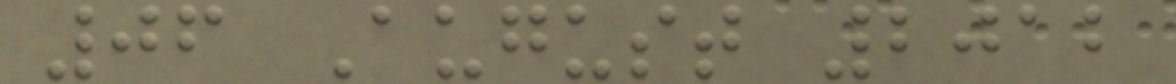06 August 2012
